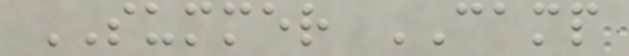SUMMER CAMP
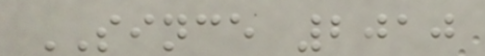SINCE 2010
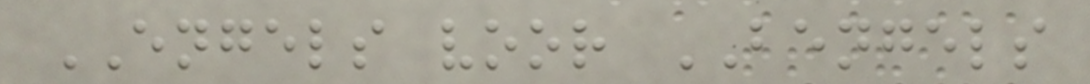ENGELS voor BENGELS
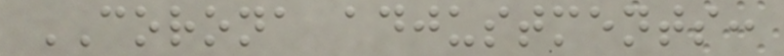CORONA adjustments:
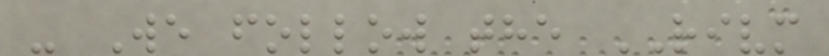- We follow the RIVM
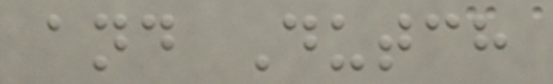and Dutch
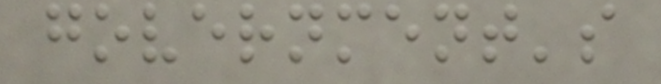government's
